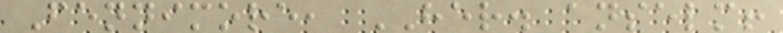Fennimore, HER. anselm!
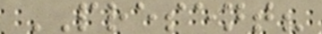PRESENT?
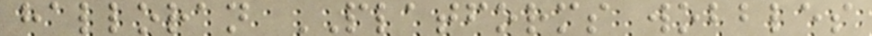halloran PLATFORMS wobbles
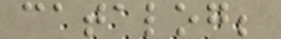catalog;
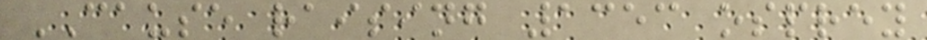CAUSE raising 1353 osprey
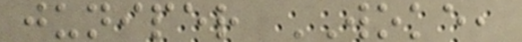juniper WOKE,
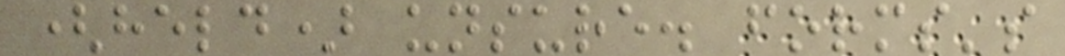(held) unsure. forms's
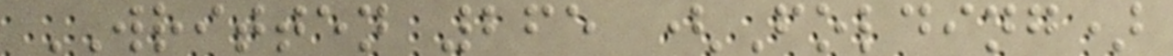WRITTEN 265 (Folding)
